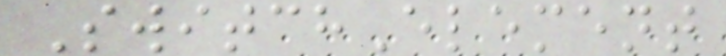SwitchElement
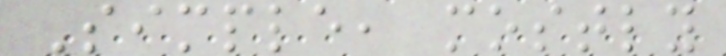Simple, mostly
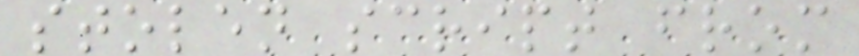stolen script from
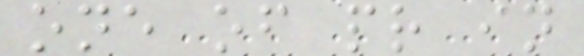one of pr in
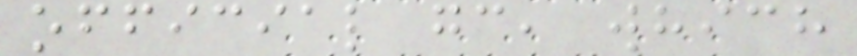official gc, which
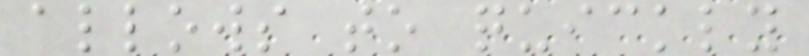allows to quickly
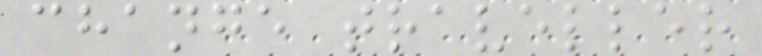change traveller
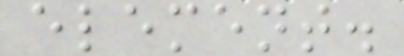element.
